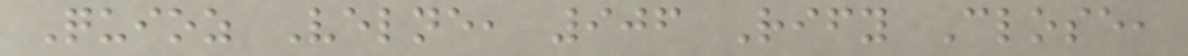Quioz Velne, 906 Rify Close,
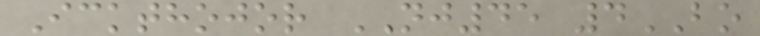Ickthojor NJ45 4BO
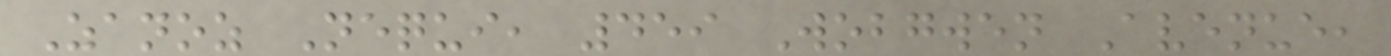Zanoz Nequi, 459 Wobgwen Avenue,
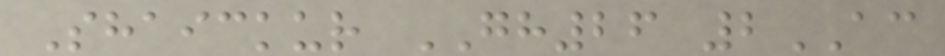Shaickur GH26 2AC
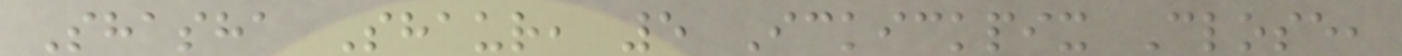Shasha Shaur, 5 Ickickpix Close,
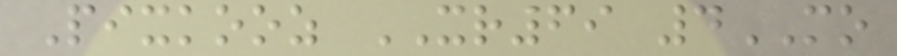Pixkooz XR69 4MO
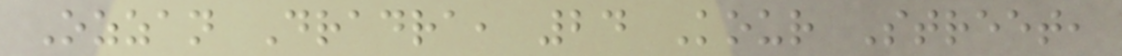Ozzan Dradra, 24 Kour Street,
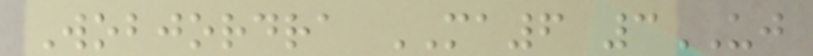Wobjordra MA6 3UJ
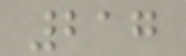217
